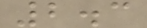2.3
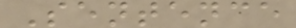Sentence
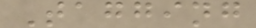Tagging
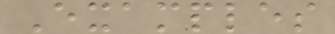Examples
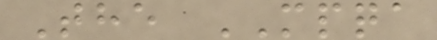The MPQA
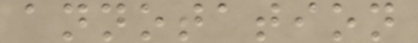annotation
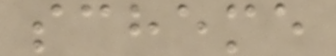scheme
